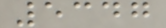5347
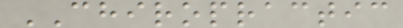CHIROPRACTIC
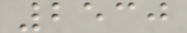2530
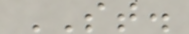ST.
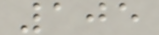105
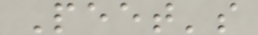Peet's
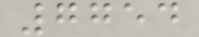7754
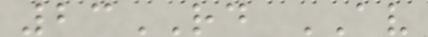23RD AV
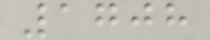1708
